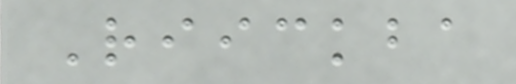Riickba
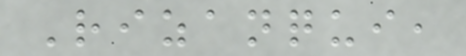Rizanqui,
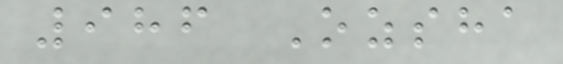986 Ozsha
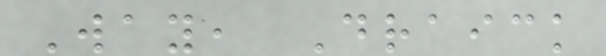Way, Draick
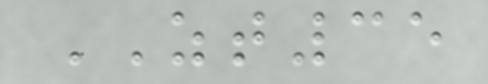ZT35
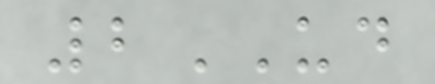2UD
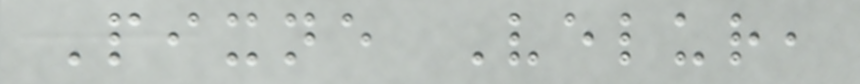Pixne Velur,
